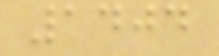1404
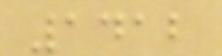1412
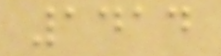1414
